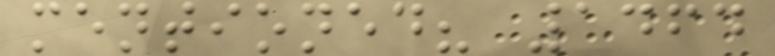mentioned? 1464
